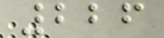226
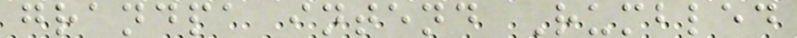grandpa intend Rumbled
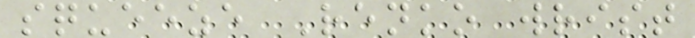squeeze Renko wrist
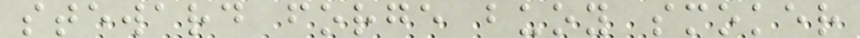steward forge buoy smoker
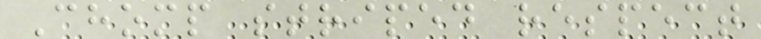Chomp striped respect
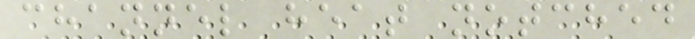channel heat notched
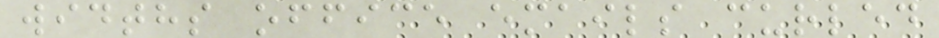widths office emails curled
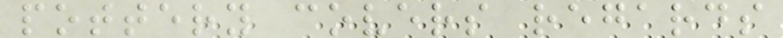pottery covers regards
